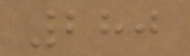280
